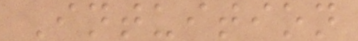Intuition
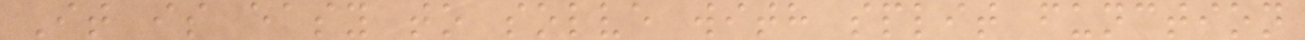It is easy to solve with split function
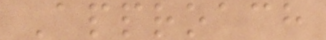Approach
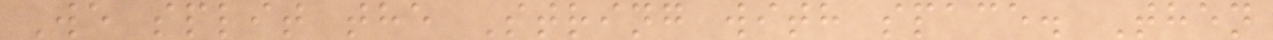We split the String with space. Then
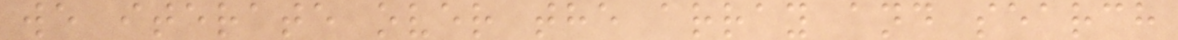we iterate over the array and search
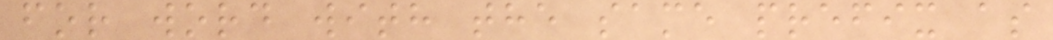for word with the same prefix as
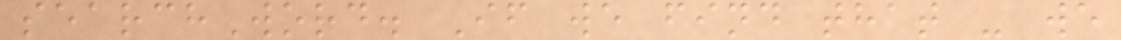searchWord. If we find that - we
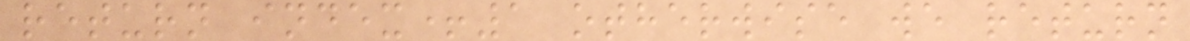return index+1 otherwise we return
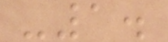-1.
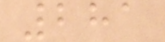281
